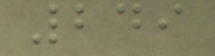249
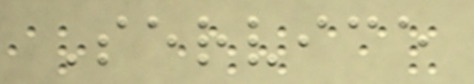Service
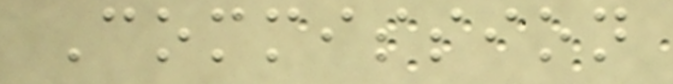Commission
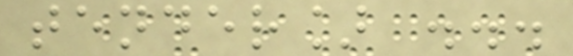tender] ...
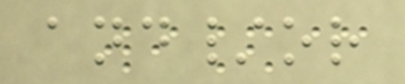and/or
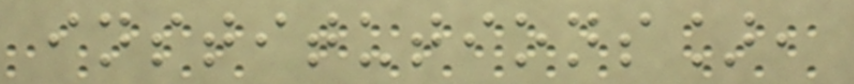institutions],
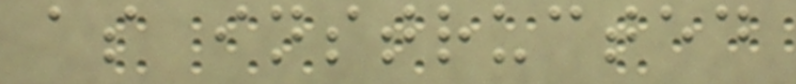as instructed
